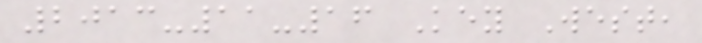2013-11-16 Key West,
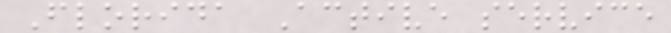Florida Active service
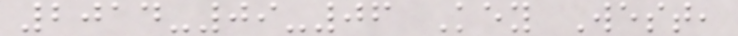2014-09-06 Key West,
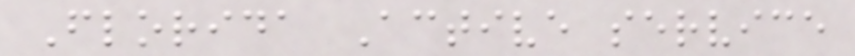Florida Active service
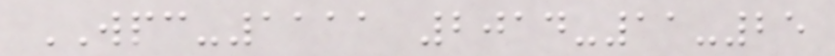WPC-1111 2014-11-25
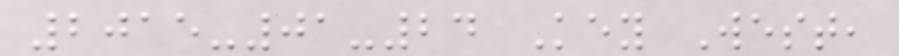2015-01-24 Key West,
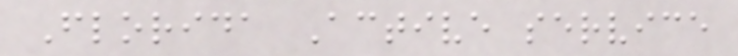Florida Active service
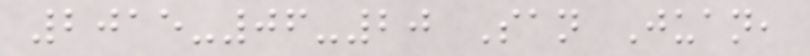2015-06-20 San Juan,
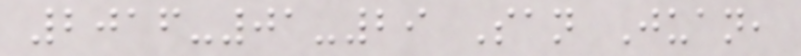2016-01-29 San Juan,
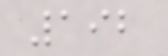192
